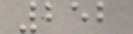252
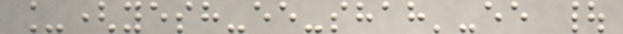_(yesh-ee-shah'-ee |
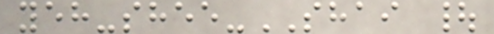yeh-shee-SHAI |
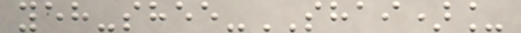yeh-shee-SHAI)_
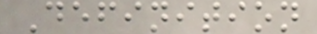Definition
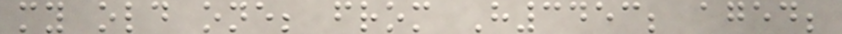my old one; from H3453; aged;
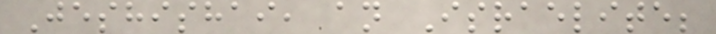Jeshishai, an Israelite;
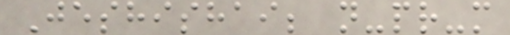Jeshishai; n-pr-m
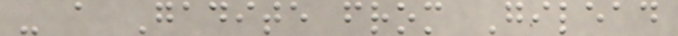- a Gadite from Gilead
